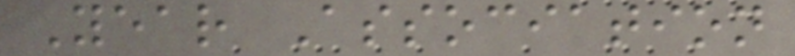Year Association
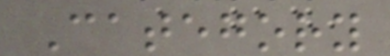Category
